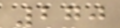270
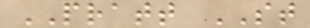PRATT ST
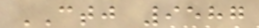CTJ 9587
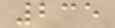235
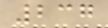237
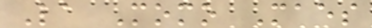La Momo Maes
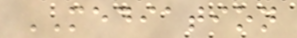MEDIATION
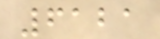6121
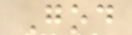God
